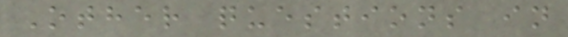Other questions in
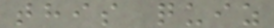this quiz
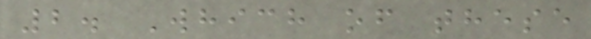2. Which of these
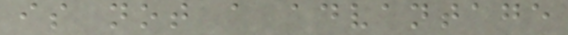is not a advantage
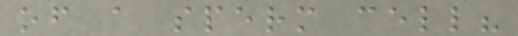of a sperm cell?
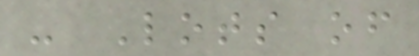- Lots of
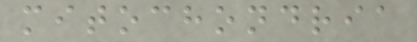mitochondria
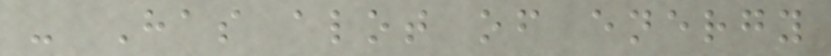- Has alot of energy
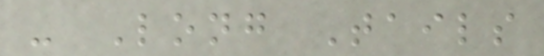- Long Tails
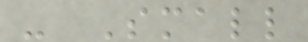- Small
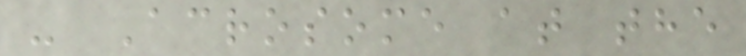- Acrosome at the
